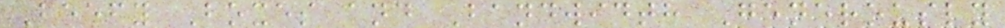Beefy Boxes and Bandwidth Generously
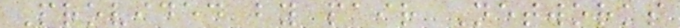Provided by pair Networks
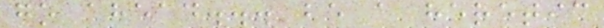go ahead... be a heretic
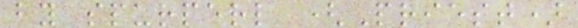by spurperl (Priest)
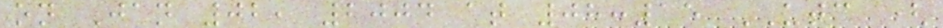on Jan 02, 2004 at 08:15 UTC (
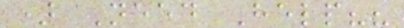) Need Help??
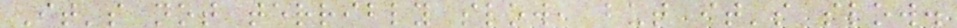It's not terribly slow, but it's slow.
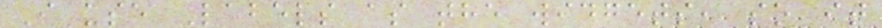I use Labels as the widgets, so it
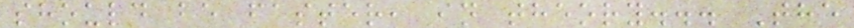should be faster, in theory... The
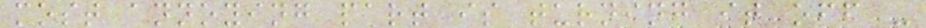most annoying part is turning it off -
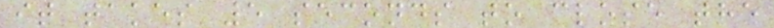it takes 5 seconds to close the
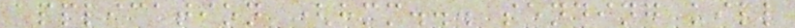application (hmm... sending kill
